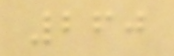260
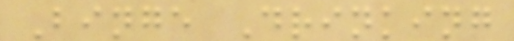Binge Drinking
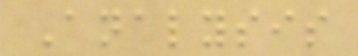Analysis
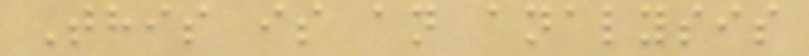This is an analysis
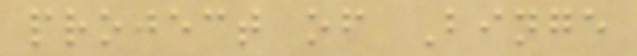project of Binge
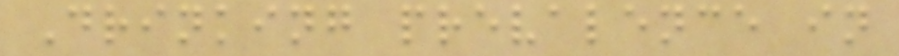Drinking prevalence in
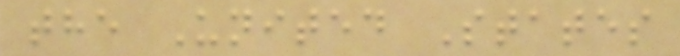the United States
